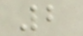2
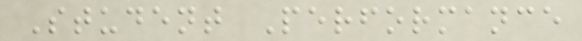Student Performance
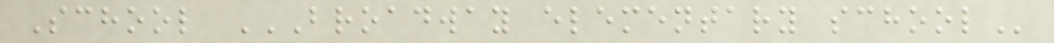School BROADWAY ELEMENTARY SCHOOL
